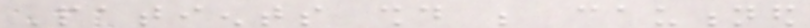Patients should be cautioned
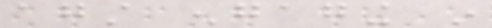against engaging in
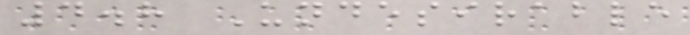4.8 Undesirable
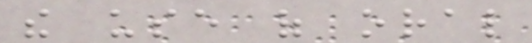the use of oral
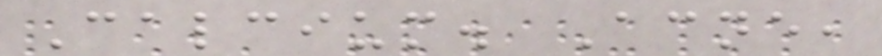Calcium. Acne,
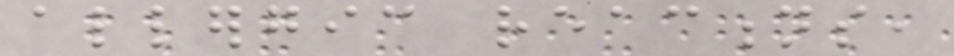allergic reactions,
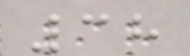38
